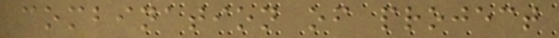combination of project
